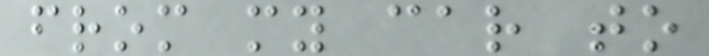from my car to
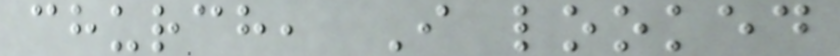church, I looked
